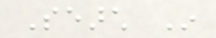Search In
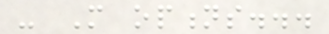- More options...
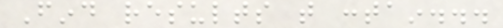Find results that contain...
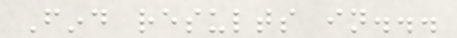Find results in...
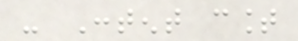- Content count
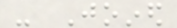- Joined
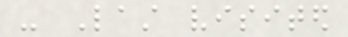- Last visited
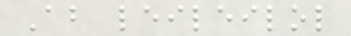About leileilol
